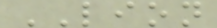LION
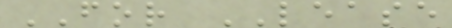FOR LEASE
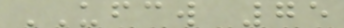UFCW 75
